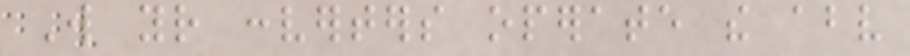Will your converters operate the above
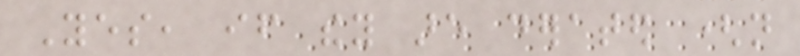Yes, if they are derated (not
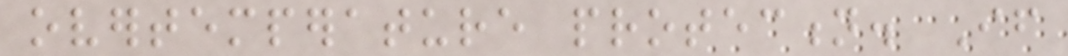overtemperature protection. If
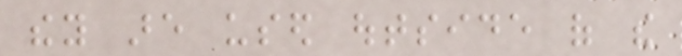they are used outside of the
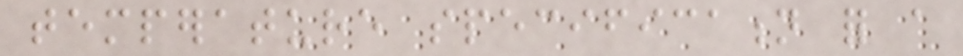temperature specification for a
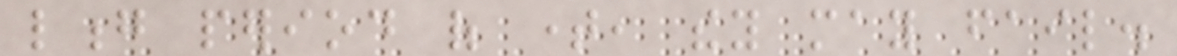long period of time, they may fail.
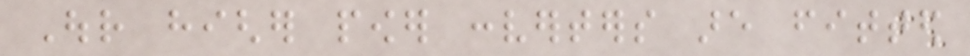Our higher power converters are fitted
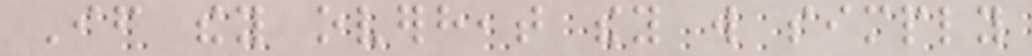If they overheat they will simply
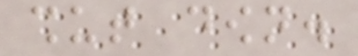shut down.
